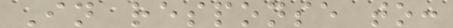In response to:
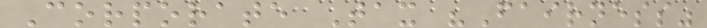Corporate Tax "Fairness"
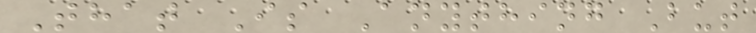That Is Anything But
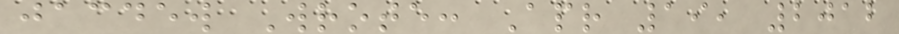jacdew Wrote: Apr 19, 2012
